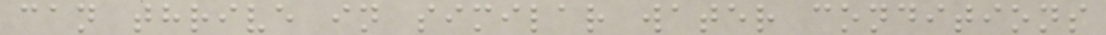can thrive in similar water conditions
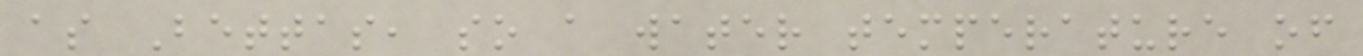as Bettas, so a water temperature of
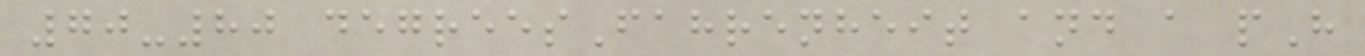70-80 degreesFahrenheit and a pH
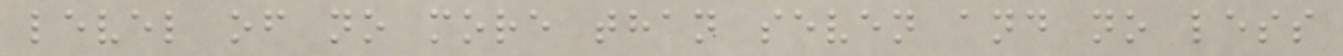level of no more than seven and no less
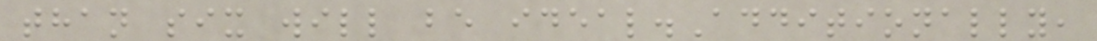than six will be ideal.Additionally,
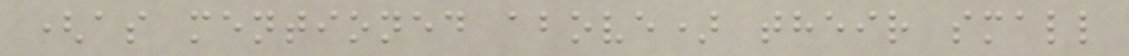(as mentioned above) their small
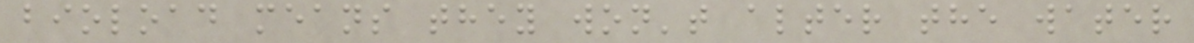bioload means they won't alter the water
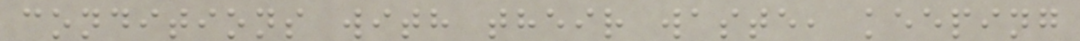conditions with their waste, keeping
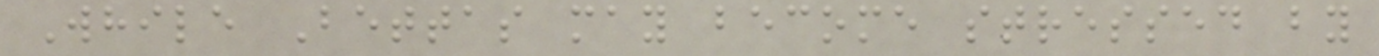While Bettas may become stressed by
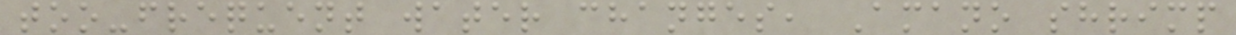too-frequent water changes, Amano shrimp
